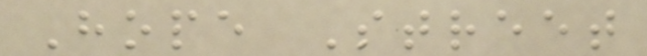Hope Street
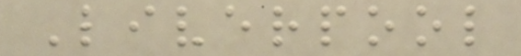Liverpool
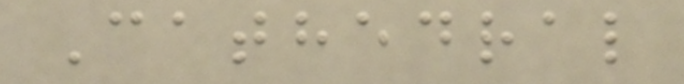Cathedral
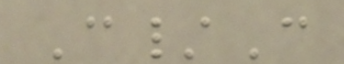C/C
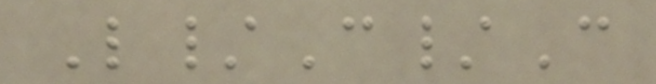L/C/C
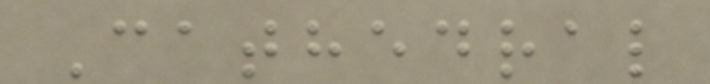Cathedral
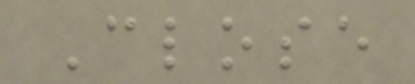Close
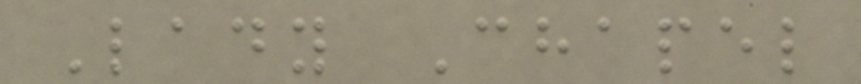Lady Chapel
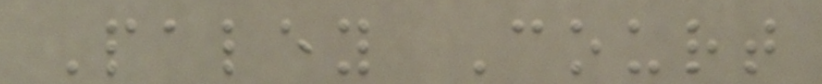Paley Court
